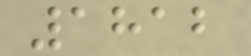1812
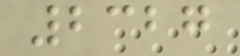2327
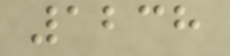1238
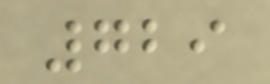729
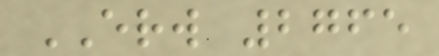ERW 2765
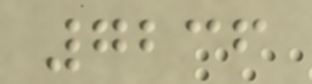7236
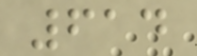614
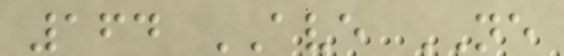164 AVE NE
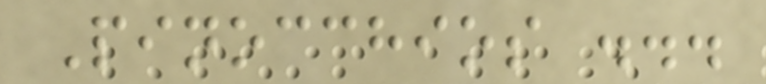Pinocchios ...
